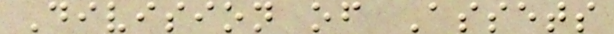Division of Assets
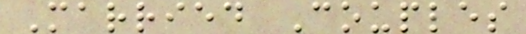Married Couples
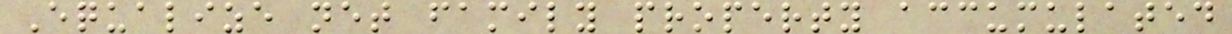Equalize net family property accumulated
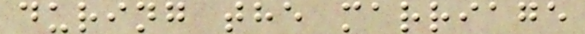during the marriage
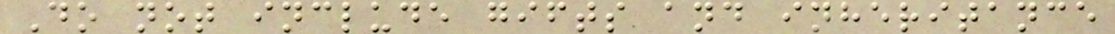Do not include gifts and inheritance
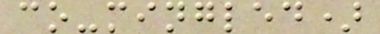co-mingled)
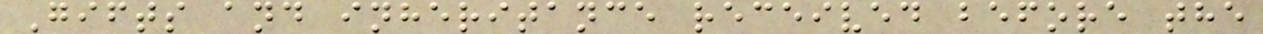Gifts and inheritance received before the
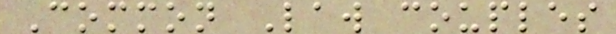Common Law couples
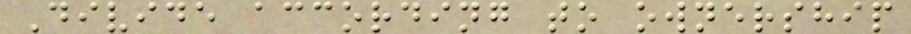Divide according to ownership
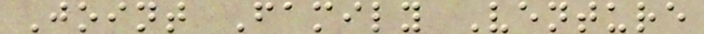Joint Family Venture
